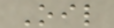Oil
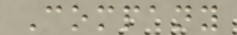Company
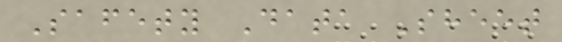Safety Data Sheet
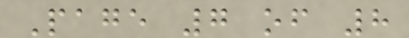Page 7 of 8
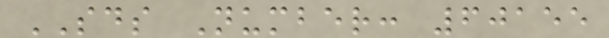SDS Number: 60155
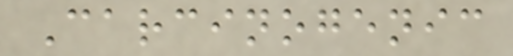Carcinogenic
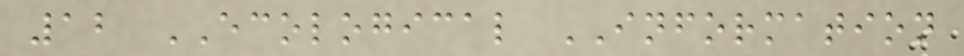12 ECOLOGICAL INFORMATION
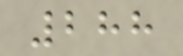288
